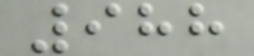988
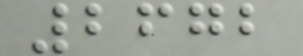2672
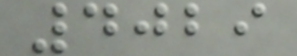4029
